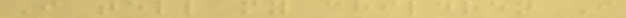I tell my children I
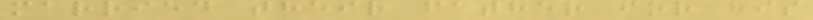married their father for his
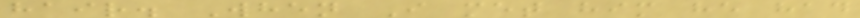hair. When I met him he had
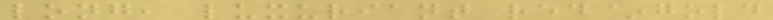long, luxuriant red~gold
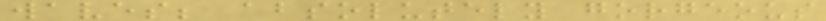waves; absolutely gorgeous
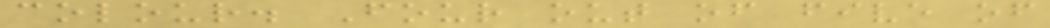colour. Four out of five of
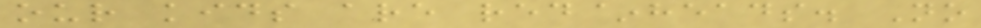our kids are red~heads. No
